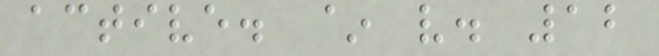active. ~ v. 12
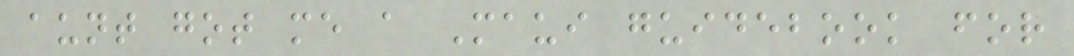aunt got me a Maui guidebook for
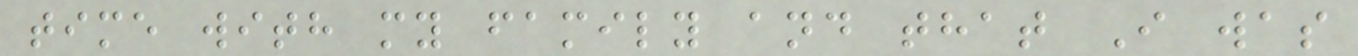time with my family and that I was
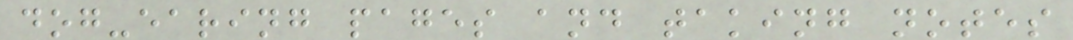dog-earing pages and taking notes
